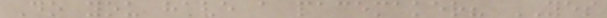Do you have a pacemaker? YES
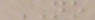NO
